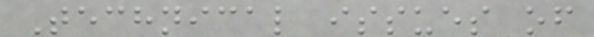Technical issues of
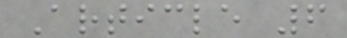Article 6
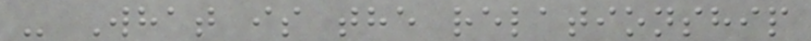- What is the relationship
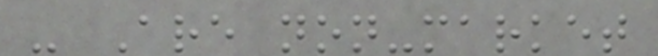- Are non-market
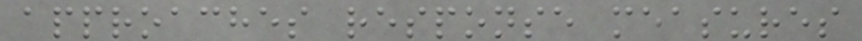approaches response measures
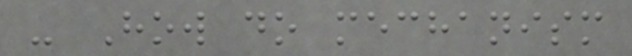- How do mechanism
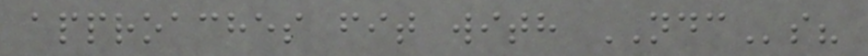approaches fit with NDCs?
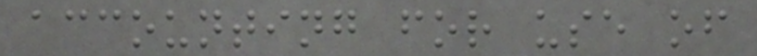accounting for use of
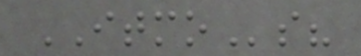ITMOs?
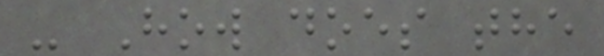- How does the
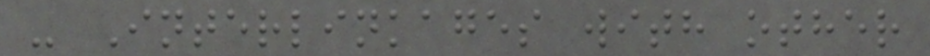- Interlinkages with other
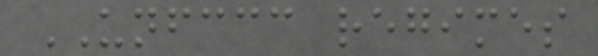UNFCCC regimes
